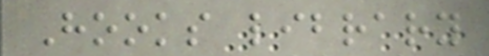Hooks library
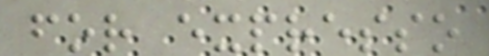for expresso
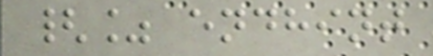{% endhint
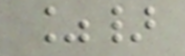%}
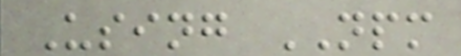Using NPM
